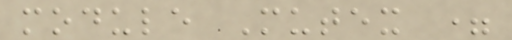module Mutex =
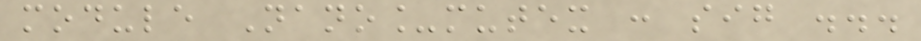module Nano_mutex : sig ...
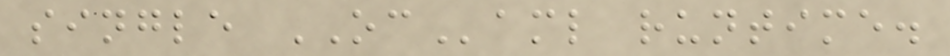single OCaml runtime.
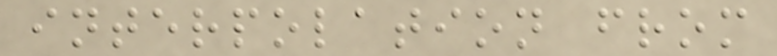interpolation from
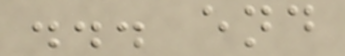... end
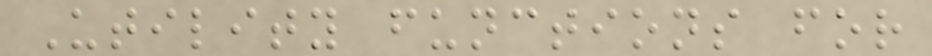Utility functions for
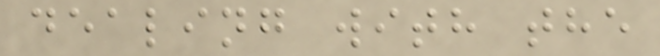dealing with the
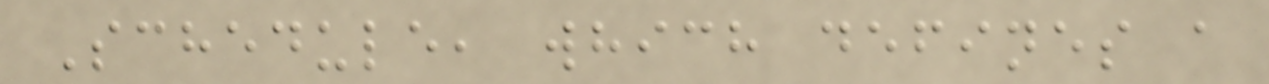Schedule, which defines a
